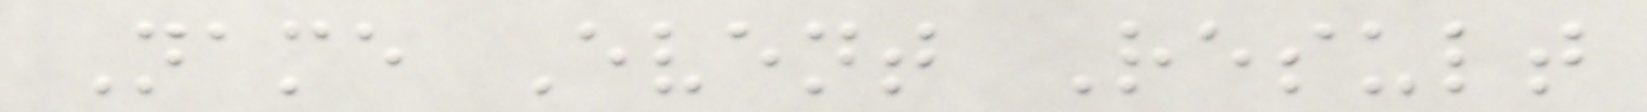Name Event Result
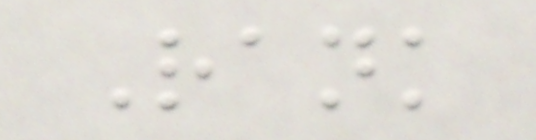Rank
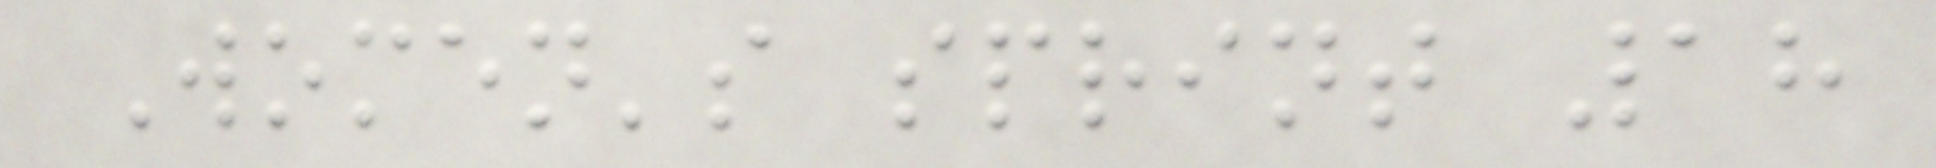Women's sprint 18
